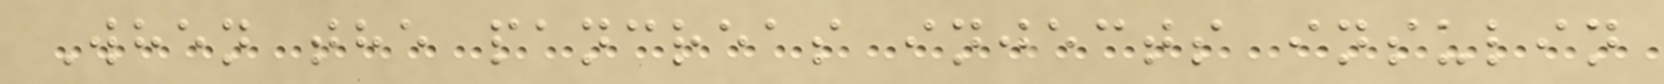When the pancreas injects insulin
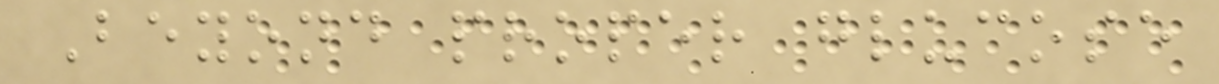Beyond proper glucose
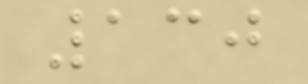130
